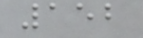152
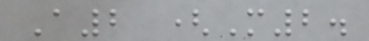A2 (M2.
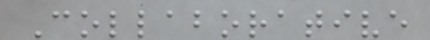Collaborative
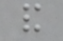and
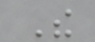The
